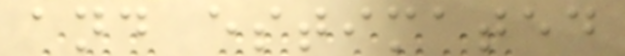and estimated
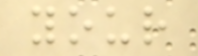your
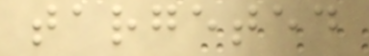targeted
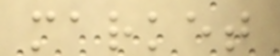market
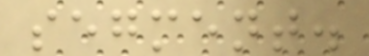segment.
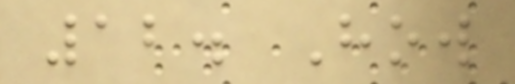12. How
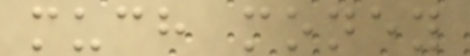much money
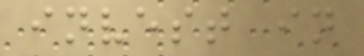invest in
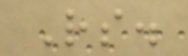Rs.
